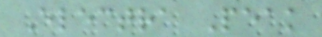Electra Peak
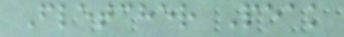Fletcher Peak
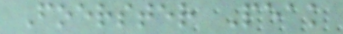Foerster Peak
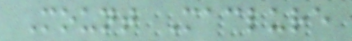Mount Maclure
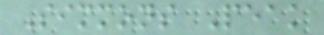Simmons Peak
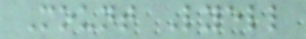Mount Lyell
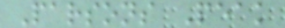Parsons Peak
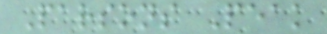Parsons Peak
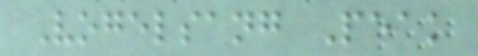Vogelsang Peak
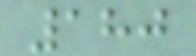180
